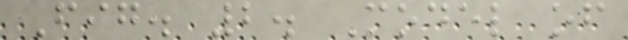Fig. 2. Model of
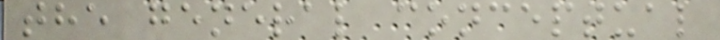the general conceptual
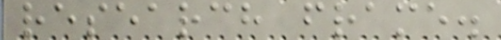research frame.
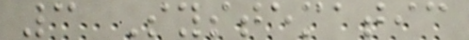3 Systematic
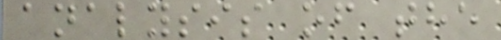analysis of the
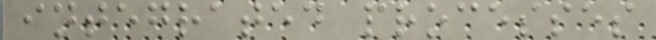integrated processes
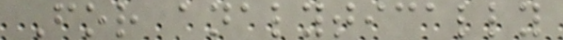For analytically
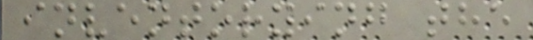inventorying the
